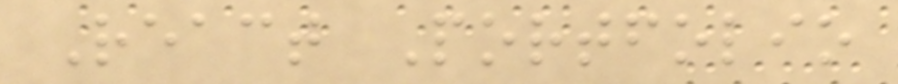React Portfolio
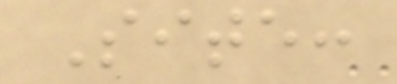Site:
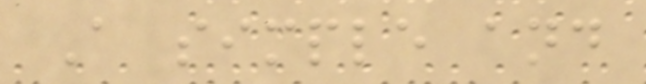A simple and
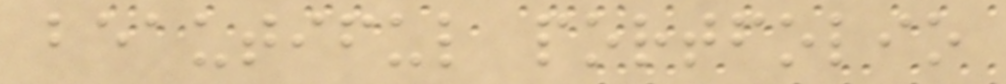beautiful portfolio
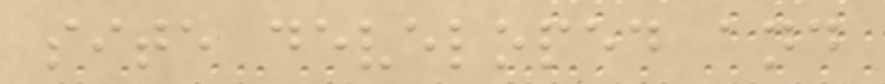site developed and
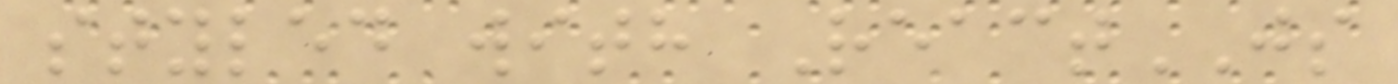styled with ReactJS
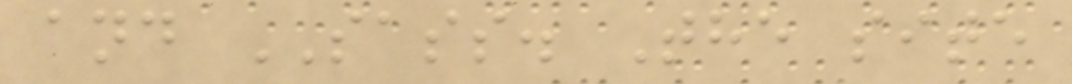and SASS. The site
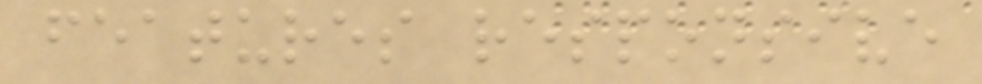features responsive
